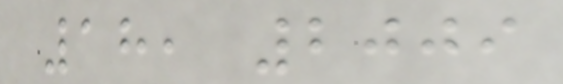18, 2009
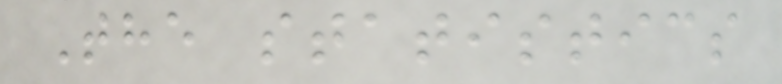The statistics
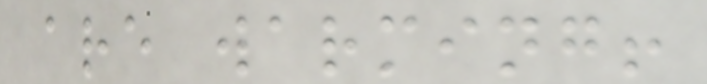are warming!
